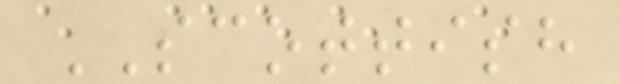SCOTTISH
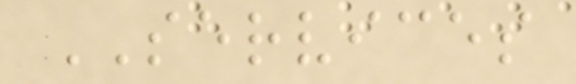SERVICES
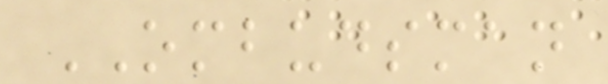OMBUDSMAN
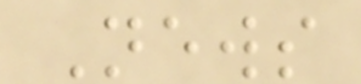News
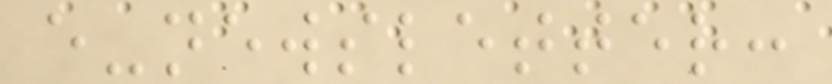e-newsletter:
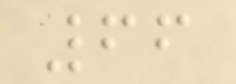66
